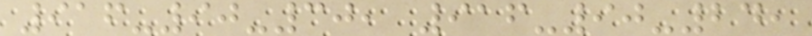916-90-30, 916-90-24,
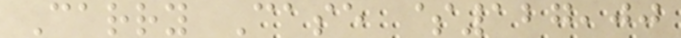Carry Case $127,00
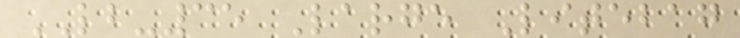LB-35 Large Litebag
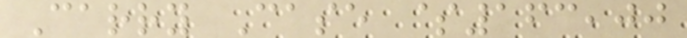Carry Case $163,00
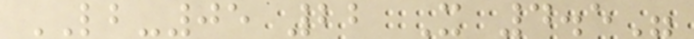LB-05 22 X 4.5"
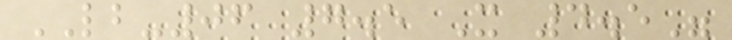LB-06 7.5 X 4.5"
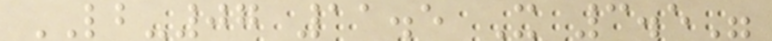LB-07 11.5 X 3.5"
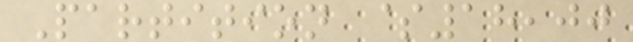Partition $18,00
